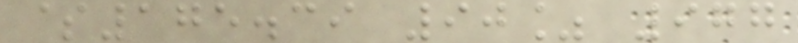$175.39 90% 977
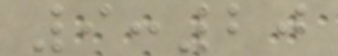9:20
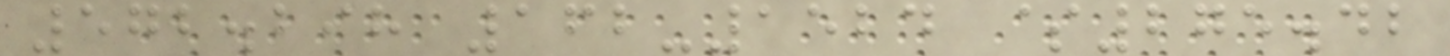572.298 162-1524 $275.42
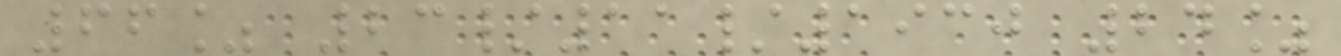66% 23/11/1930 24%
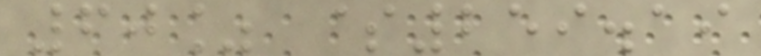60% $259.19
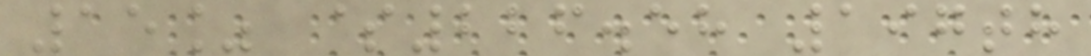15% $226.58 197th
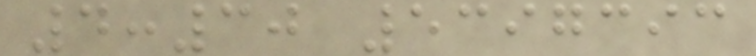4:30 5397393
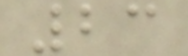23
